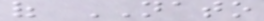of NATO
